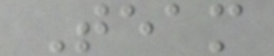Team
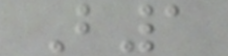B1
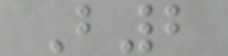B2
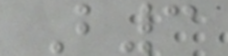B3
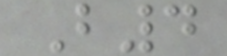B4
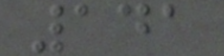141
